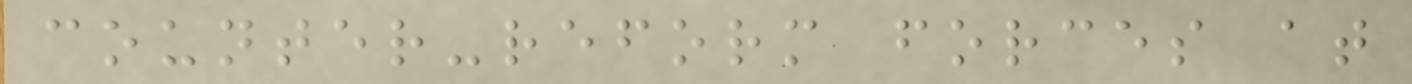counter-reform forces at
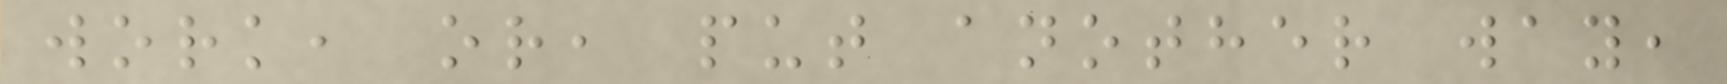work, or, put another way,
